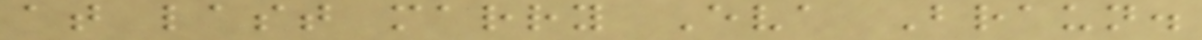at last marry Eva Braun.
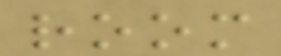room
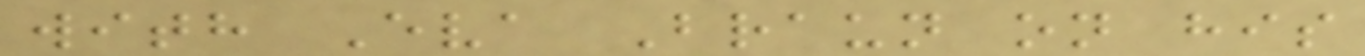with Eva Braun on his
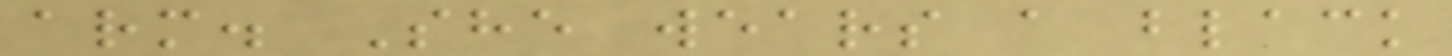arm. She wears a black
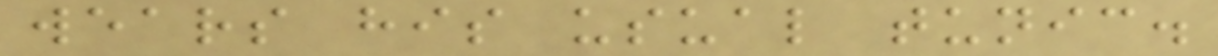wears his usual tunic.
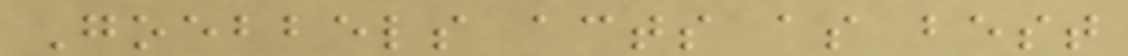Goebbels acts as best
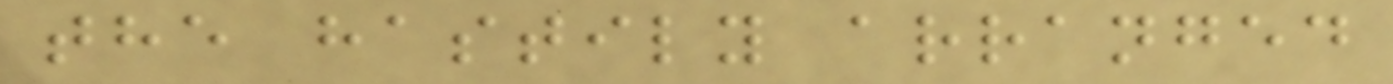the hastily arranged
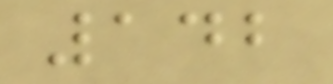142
